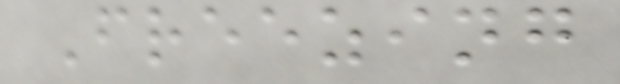Freezing
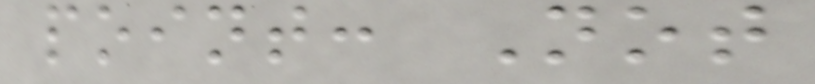point: Not
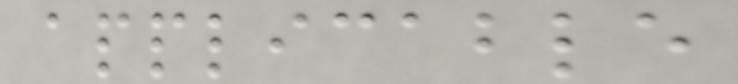applicable
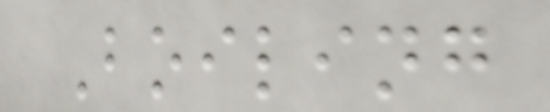Boiling
